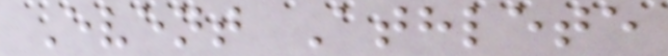Event Athlete
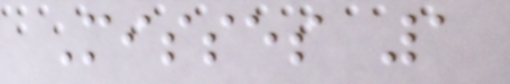Misses 1
